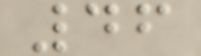46
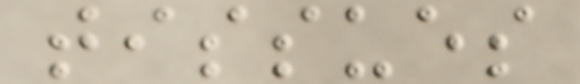tissues
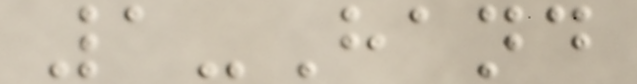1-Hand
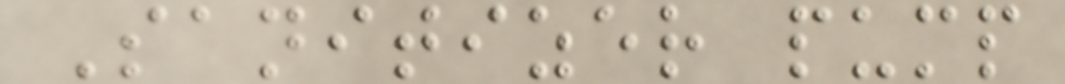Sanitizer pump
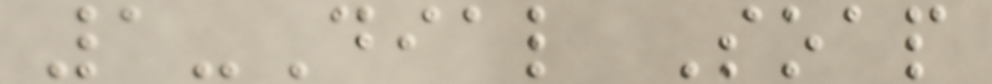1-Dial Soap
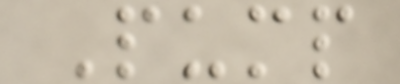Pump
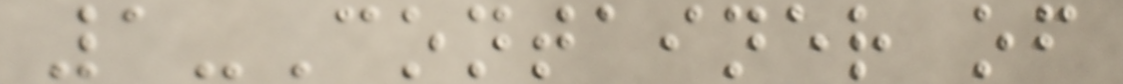1-Container of
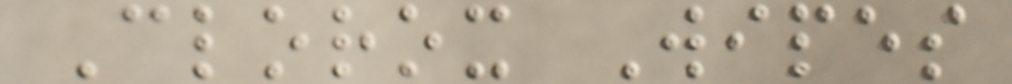Clorox Wipes
